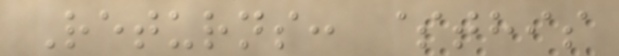Returns: $this
